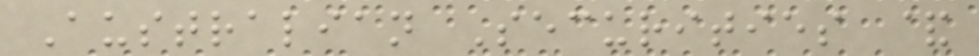Australian Securities &
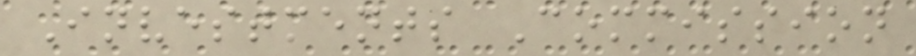Investments Commission
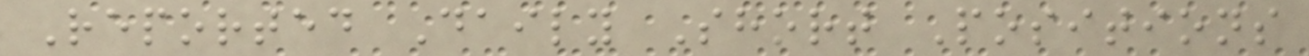Reported Daily Short Positions
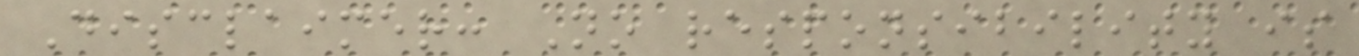Disclaimer: No responsibility is
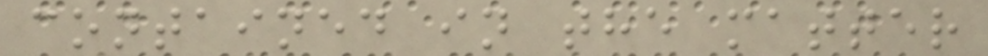contained in the matter
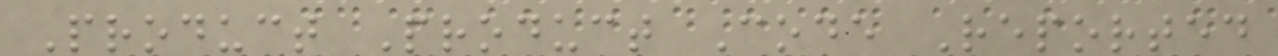Product Product Code Reported
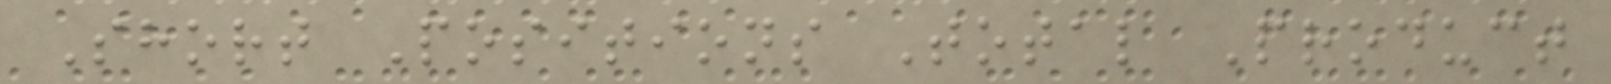Short Positions Total Product
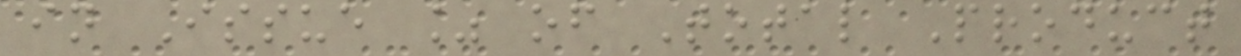in Issue % of Total Product
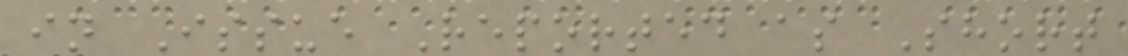in Issue Reported as Short
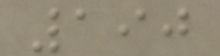190
